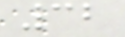32
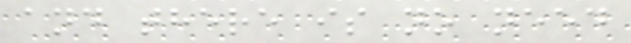and there is no need
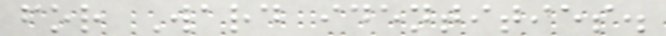for Ward identities.
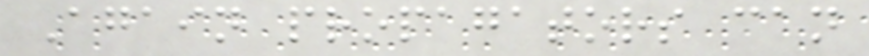Again propagators can
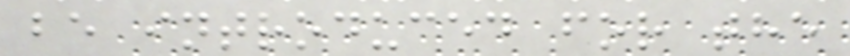be introduced for the
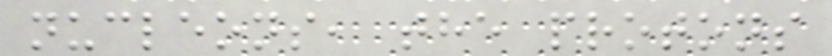nucleons, the protons
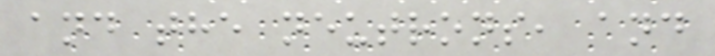and the neutrons, and
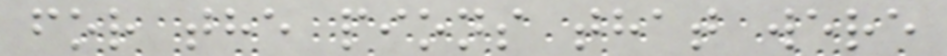for the pions that were
